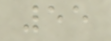55
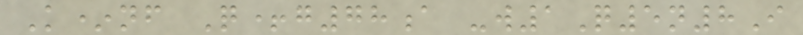K*nf Q+g78a -w1Q5n8I
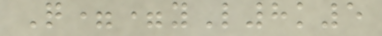Q==yL8k5
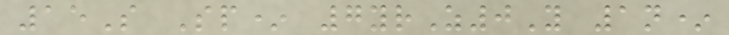15S Sp* 7yrZ0Y 1n*
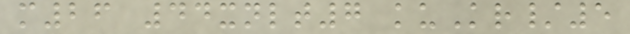m26 44xnlt7 kuKr/5
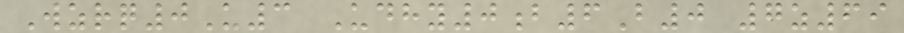Wzrq0U3 Udhy0b6B0 7z69
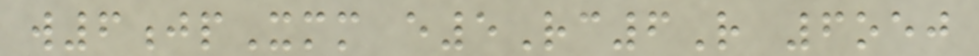w6jpXmm e5Rc6R 6oej
